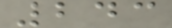243
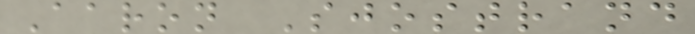Aaron Sjostrand
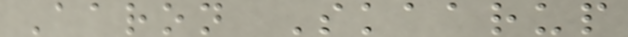Aaron Skaarup
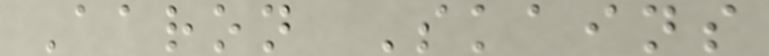Aaron Skains
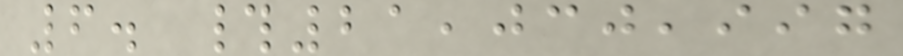6. #21,030,997
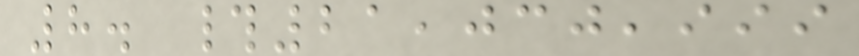8. #21,030,999
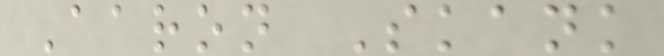Aaron Skank
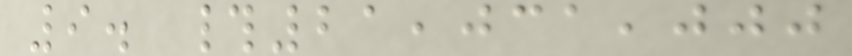9. #21,031,000
